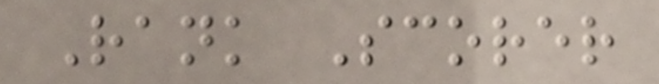Rank Scorer
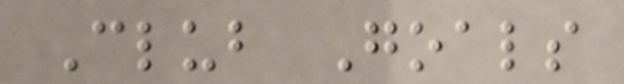Club Goals
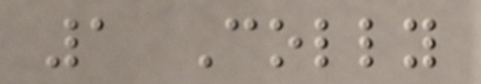1 Colly
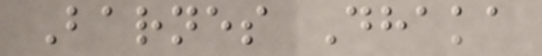Barnes Dhaka
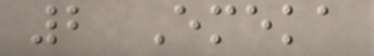2 Emeka
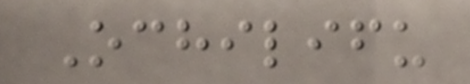Ochilifu
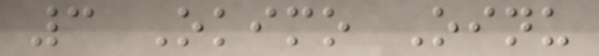3 Okimo Oinu
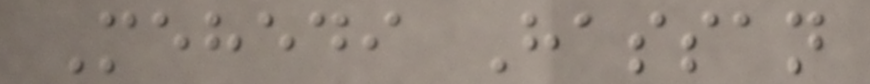Mehedi Hassan
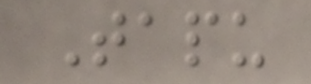Tapu
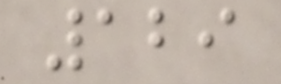129
